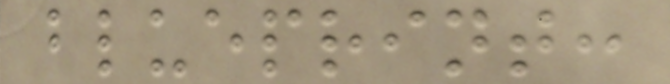blueprint:
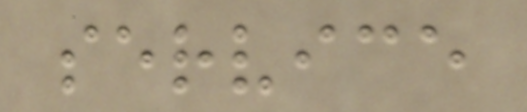service
